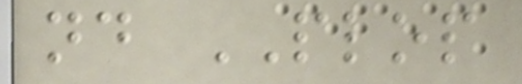nd PLOP
